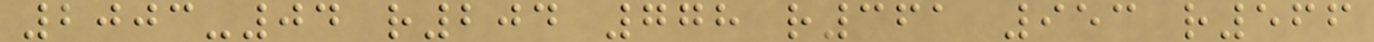2003-04 r204 778 r361 953 r566
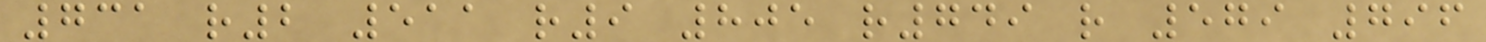731 r2 511 r9 805 r749 r 579 796
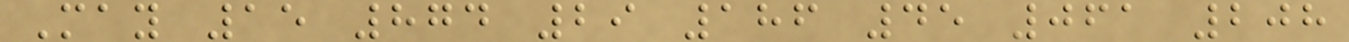May 15 874 29 186 45 061 208
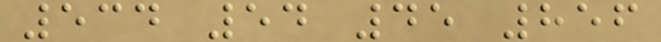534 54 45 856
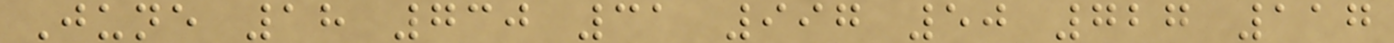June 18 730 31 997 50 727 117
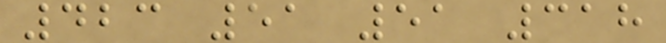423 51 51 318
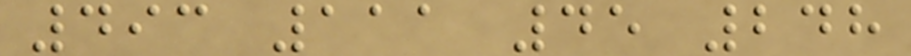493 111 45 248
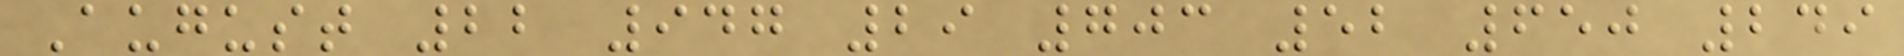August 22 947 29 703 52 650 249
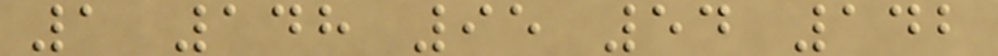1 148 95 54 142
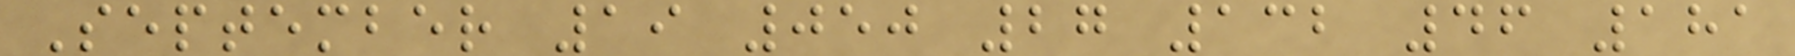September 19 050 27 132 46 181
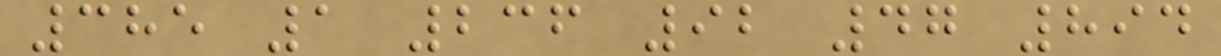385 1 236 92 47 894
